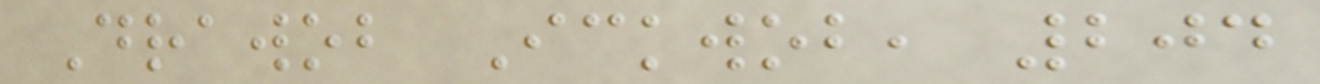Drawob Ickwob, 204
